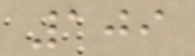109
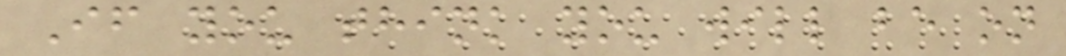If you think you will be on
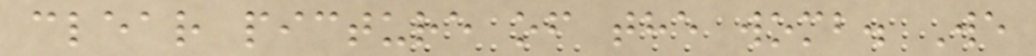clear picture of the womb. We
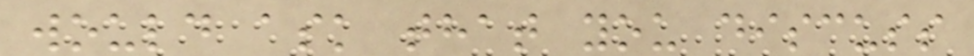would ask that you discuss
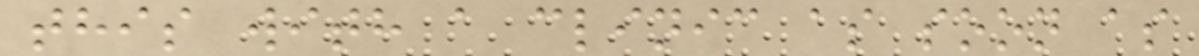this with a clinic as soon as
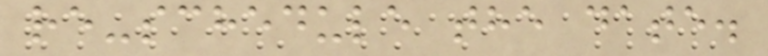re-schedule the date.
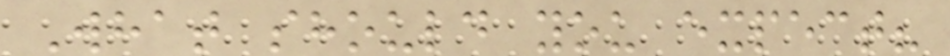What should you expect?
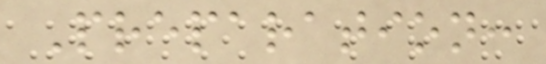Preparation:
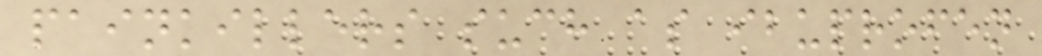painkillers such as ibuprofen
